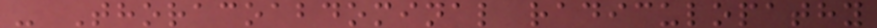- Thoracoabdominal radiculopathy
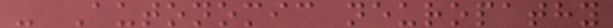- Autonomic neuropathy
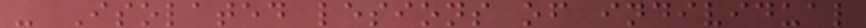- Isolated lesions of individual
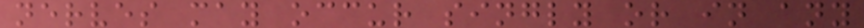nerves may occur singly or in any
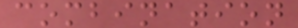combination
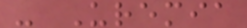- Uremia
